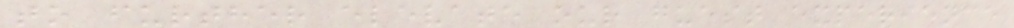to further elevate our guest experience
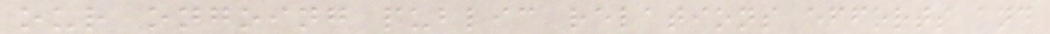our ongoing public relations efforts and
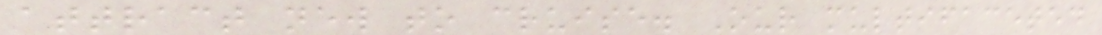attract new to cruise. Our multifaceted
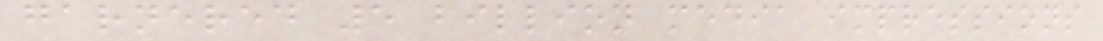garnered 5 billion media impressions
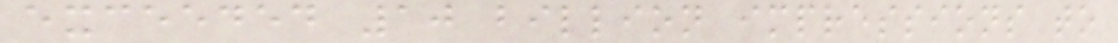exceeded 10 billion impressions to
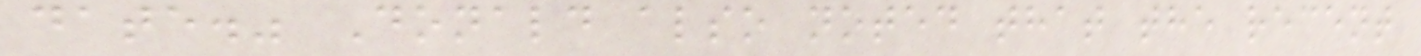date." Donald also noted that the recent
